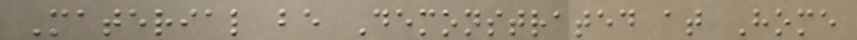Material be Demonstrated at Home
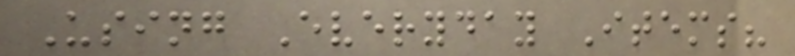Using Everyday Items?
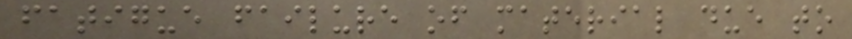fatigue failure of material due to
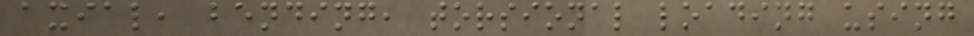axial, bending, torsional loading using
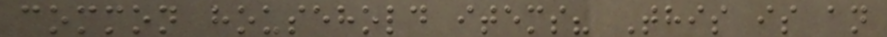common household items? This is an
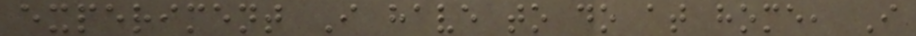experiment I have to do at home, I
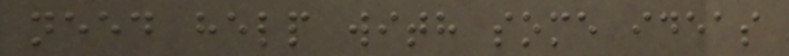need help with some ideas
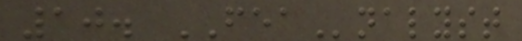10. FEAnalyst
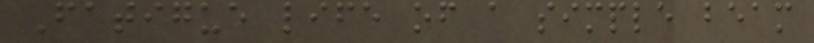Fatigue life of a simple beam
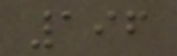196
